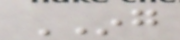ING
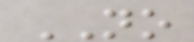NO
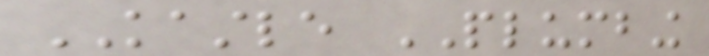KASTLE PLUMBING
